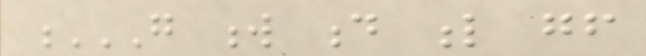G W D L GF
